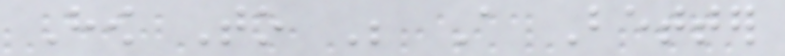How To Be A Better
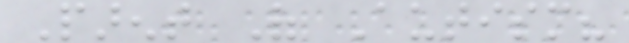Parent Of Autism?
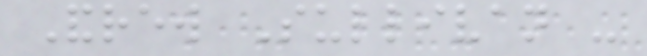Andrew Sullivan -
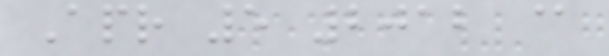Apr 5 2012 @
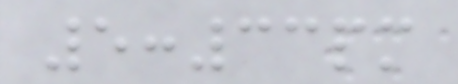5:33pm
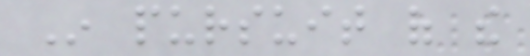In pursuit of the
